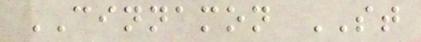CINNAMON ST
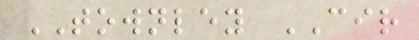TOWNLEY CIR
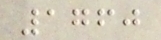1760
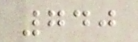740
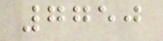7750
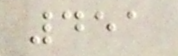451
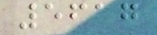5617
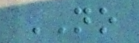NO
